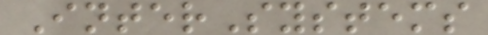InterSystems
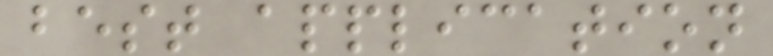best application
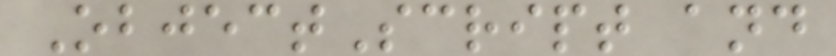ObjectScript and
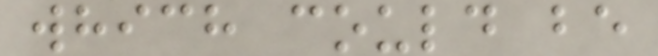which could be
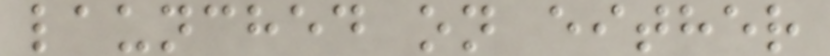launched on either
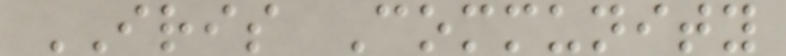IRIS Community
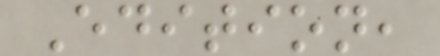Edition,
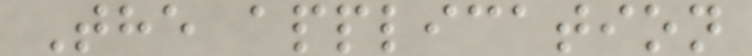The application
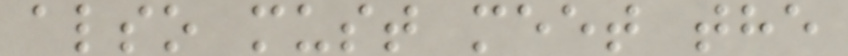also must meet the
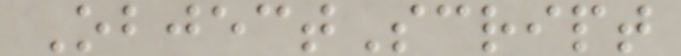ObjectScript
